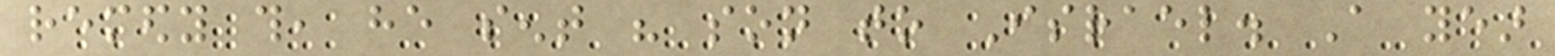remedy this, he sent his son to Israel. A year
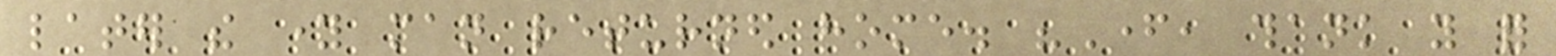later the young man returned home. "Father, thank you for
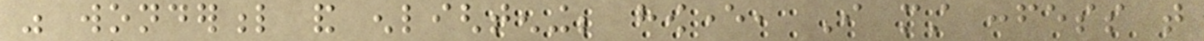was wonderful and enlightening; however, I must confess that
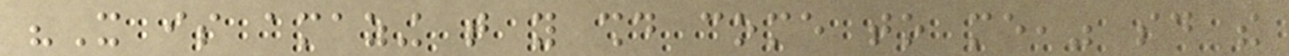"It is amazing that you should come to me," said the
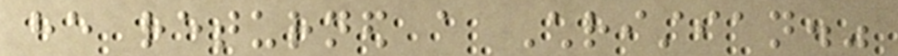he returned a Christian."
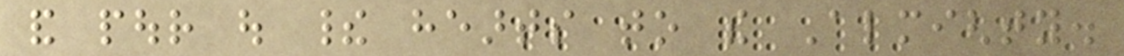and pour out their hearts to the Almighty.
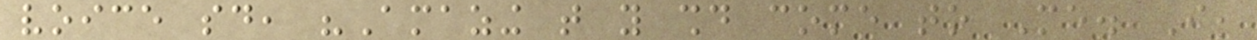voice said, "Amazing that you should come to Me. I,
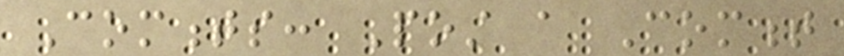Comments: Post a Comment
